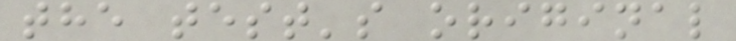the test's original
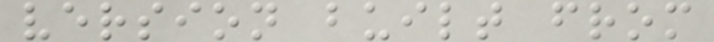version built from
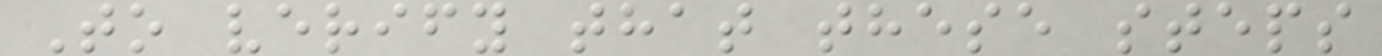To verify that these steps
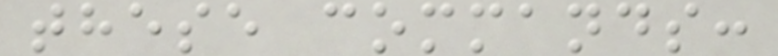these commands:
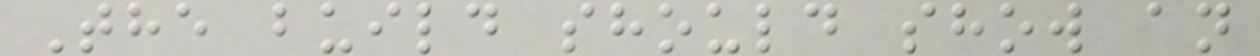The build should show an
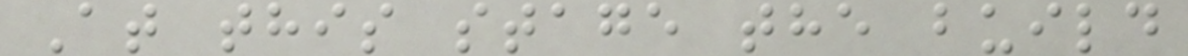At this stage the build
